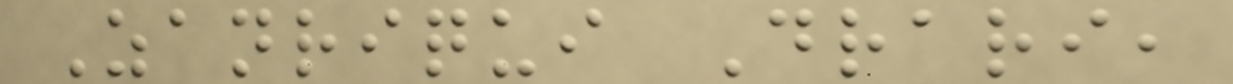Zanriqui Drari,
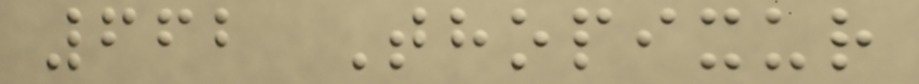662 Thopixur
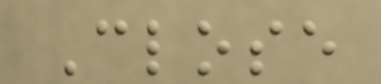Close
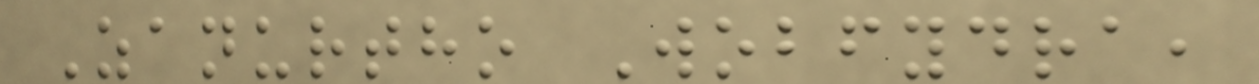Zanurtho Wobfydra,
